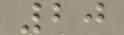20
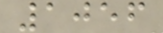1056
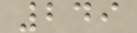249
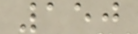150
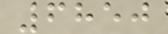6850
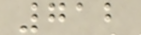712
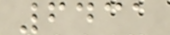6431
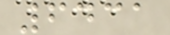6431
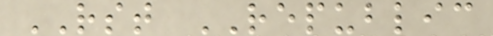RST REPUBLIC
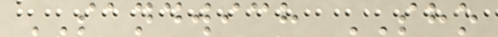SANDWICH SHO
